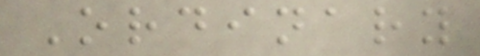Ordinary
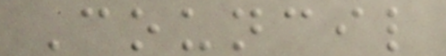Council
